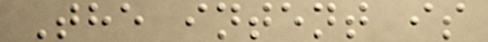The intent is
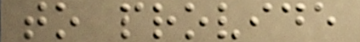to provide
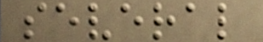several
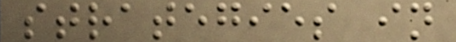strategies in
